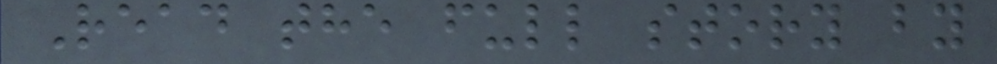Read the full story by
